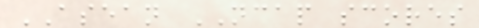ASEAN NCAP scores
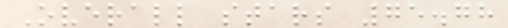Overall stars 75.78
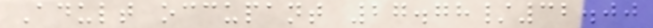Adult occupant 27.78/32.00
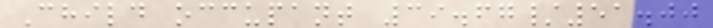Child occupant 39.67/51.00
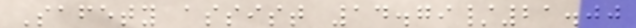Safety assist 14.79/21.00
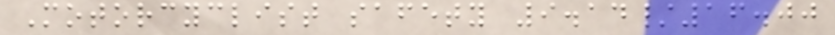Motorcyclist safety 9.14/16.00
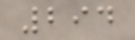294
